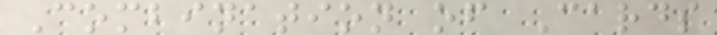Combination of Cards
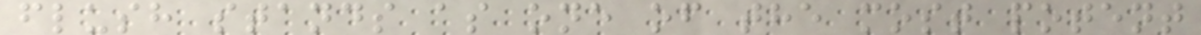flush stands as one of the most potent
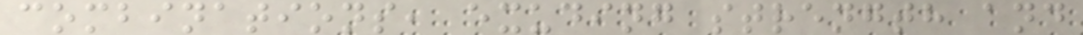combinations, exuding strength and
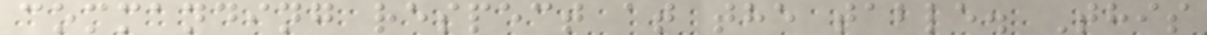commanding respect at the table. This
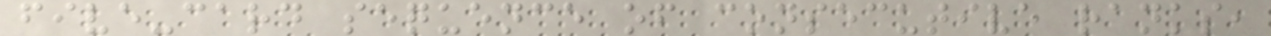five-card sequence of consecutive ranks,
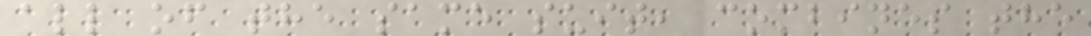all of the same suit, combines the
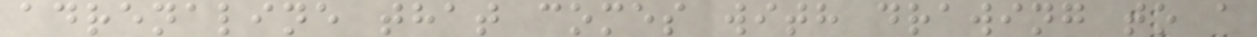adrenaline that comes with drawing to a
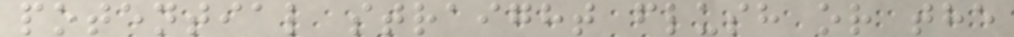potential straight flush or the
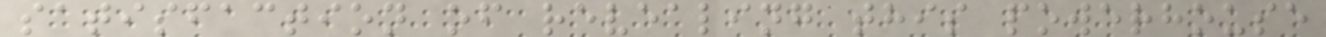satisfaction of revealing this powerhouse
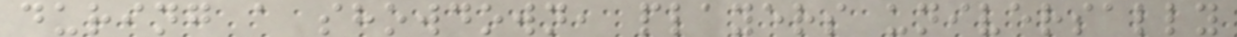during a showdown, players universally
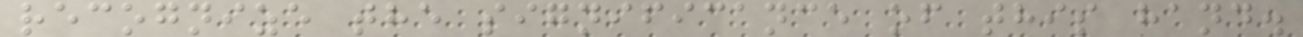recognize the significance of this hand.
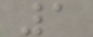1
